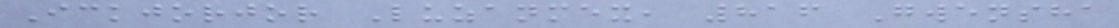Ickjorjor Luzanmex, 816 Gwensha
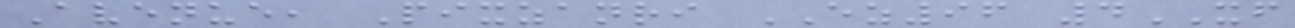Avenue, Pixzanri EZ96 4XF
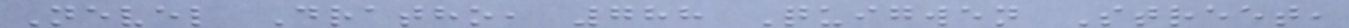Nevel Dratho, 788 Quigwen Street,
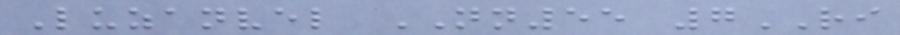Luzanvel NN55 7RI
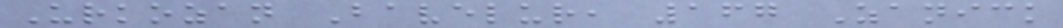Urkozan Bavelur, 167 Zanick
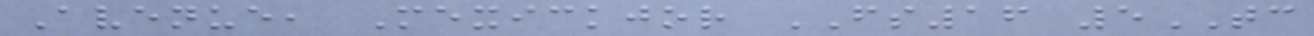Avenue, Mexickjor FS16 5TC
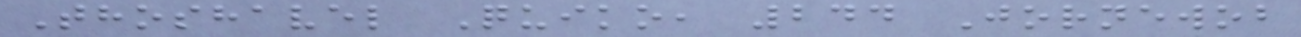Thoshavel Quiko, 244 Jornewob
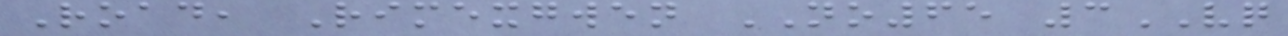Road, Rimexgwen NO65 3VQ
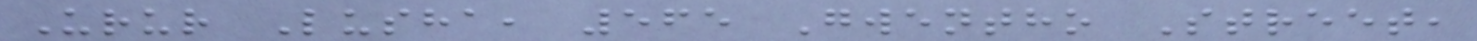Urur Lusha, 565 Gwentho Street,
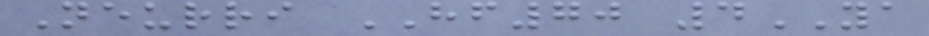Neurri HF70 4YA
